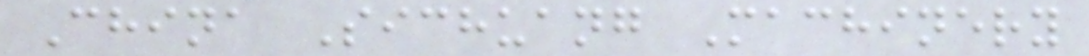China Sichuang Machinery
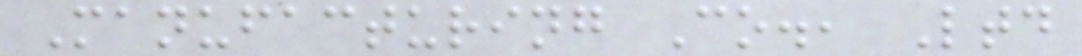Manufacturing Co., Ltd
